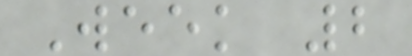Week 2
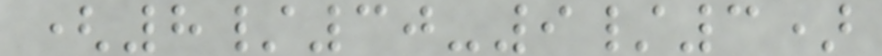(8/30-9/3)
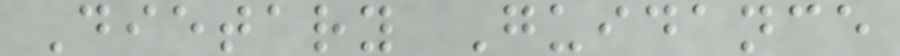Dietary Guidance
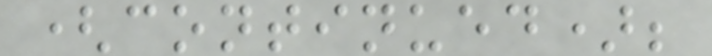(continued);
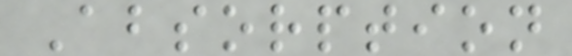Absorption
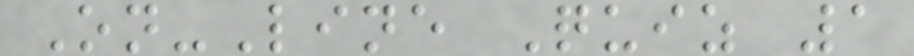On-Line Quiz 1
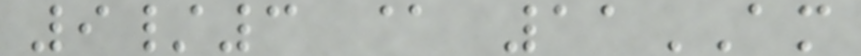9/3 @ 11AM
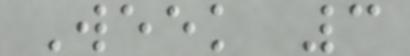Week 3
